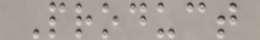Product
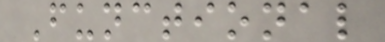Functional
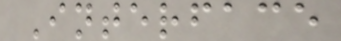Interface
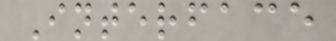Interface
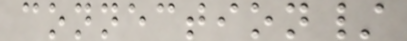connection/
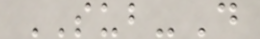SUB-D
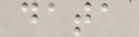data
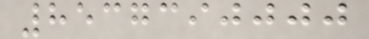8537390000
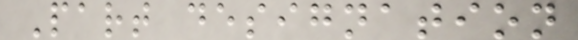Part designation
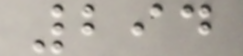294
